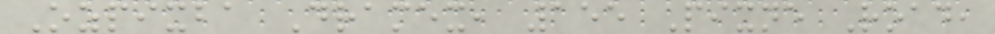Ozpixba Dramex, 155 Pixne Road,
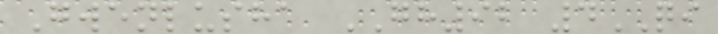Gwenlusha GH92 4QI
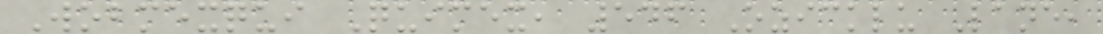Wobmexqui Quimex, 546 Ozicklu Lane,
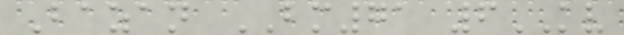Bazan BM71 6KV
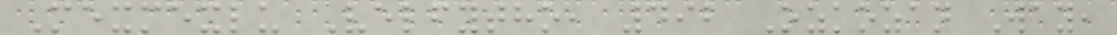Mexmexlu Velfytho, 492 Ozkozan Way,
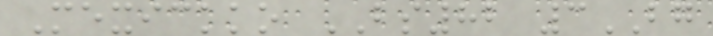Mexickko BS82 3BG
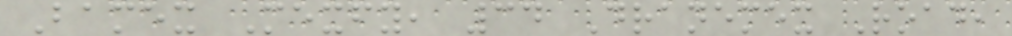Bamex Mexfy, 34 Dranemex Road,
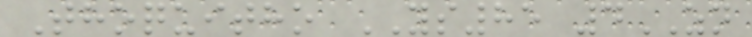Thoquitho YS85 4ZN
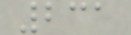231
